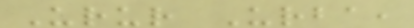Urur Urba,
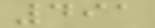491
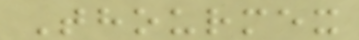Thourmex
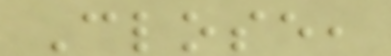Close,
